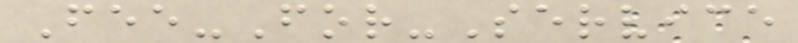Fee-For-Service
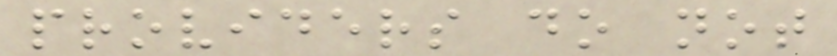providers do not
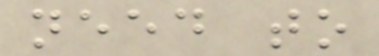need to
